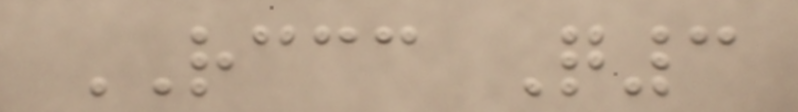RCCC Q3
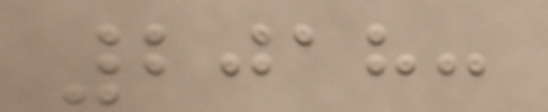2018:
